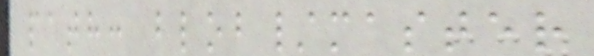path: blob/master
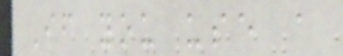If you use a
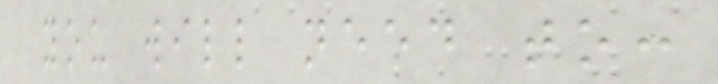you will need to:
